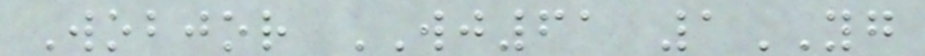Wobjor WJ61 1YG
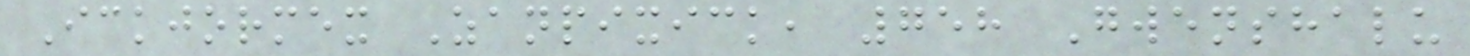Ickjormex Zanpixick, 758 Gwenshalu
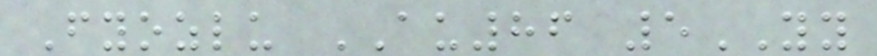Fyozlu AU86 5YY
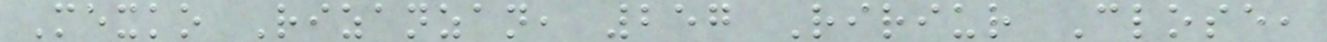Mexko Rizanzan, 257 Ririur Close,
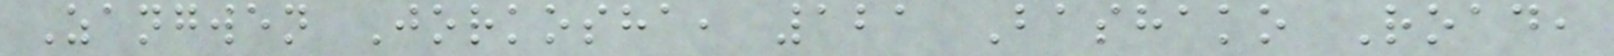Zangwen Jorkosha, 121 Bashako Road,
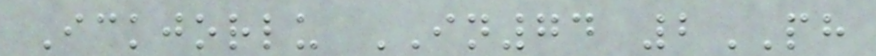Ickjorlu IN74 2PH
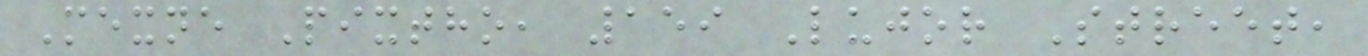Mexne Pixtho, 159 Lujor Street,
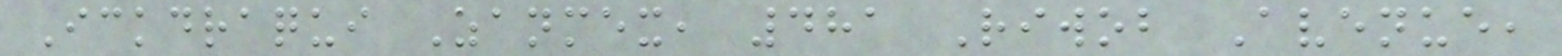Ickdraqui Zanmex, 481 Riwob Avenue,
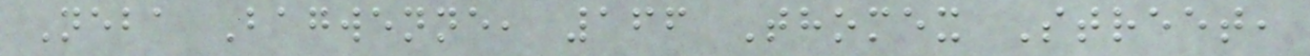Neba Bagwenne, 166 Thomex Street,
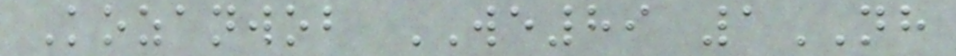Kozanwob WE89 1NH
